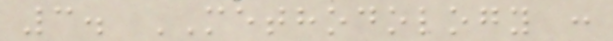3. METHODOLOGY :
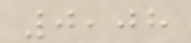0,08
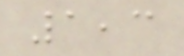1,3
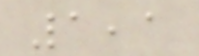1,1
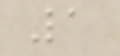1
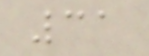31
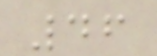46
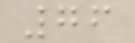76
